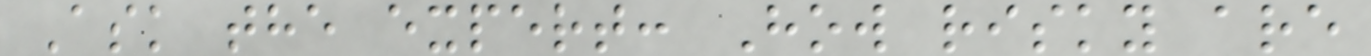Ask the expert: How risky are
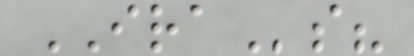IRAs?
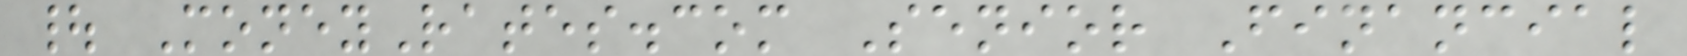| MoneyRates.com Senior Financial
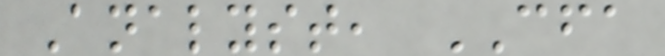Analyst, CFA
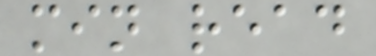min read
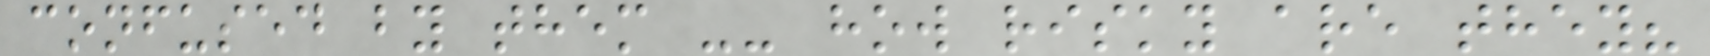confused by them -- how risky are they?
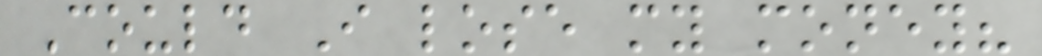Could I lose my money?
